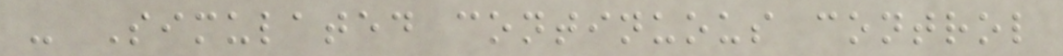- Simulated continuous control
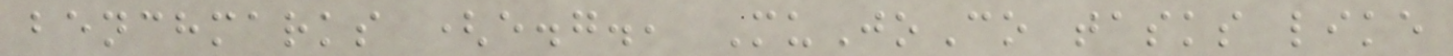benchmarks (e.g., MuJoCo tasks like
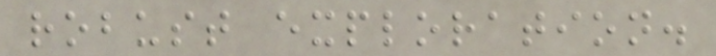robust exploration.
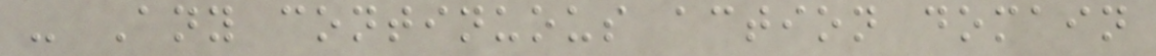- Any continuous action domain
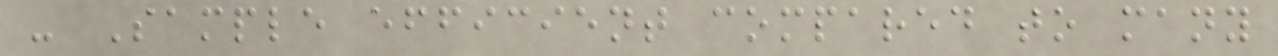- Sample efficient compared to many
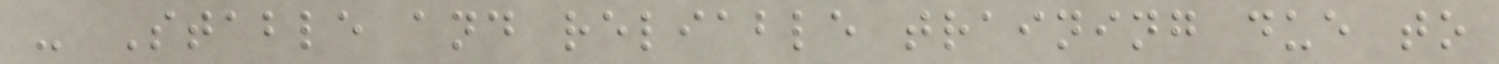- Stable and reliable training due to
